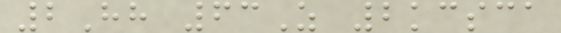2Hh 63Z 2kcsca
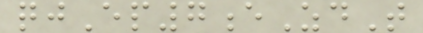qjEp7eZdT
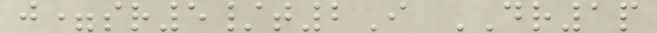j=sr5/t2I DR1p
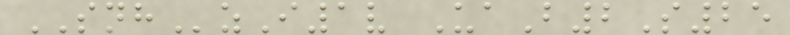SNHzI1v UaB2S25
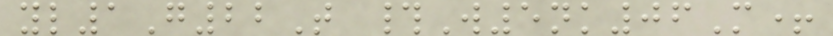yl1G22T #W5nk06M+
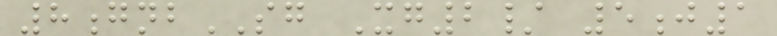8gnbSG Xg2/ 5j1
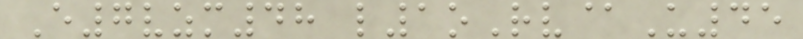E7vzm48 l1oRv@U45
